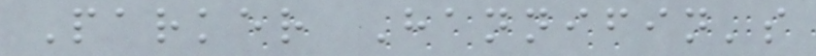Parker Hannifin's
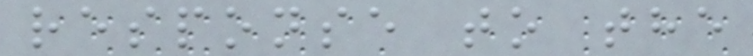response to the
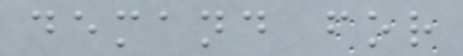demand for
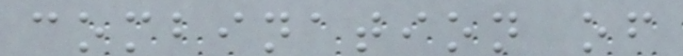combination of
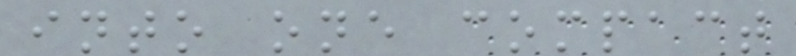into one compact
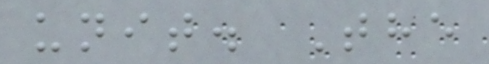unit. The
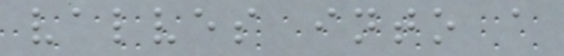valves into a
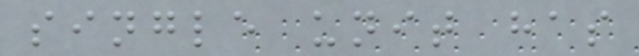single unit has
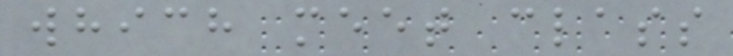which meet class
